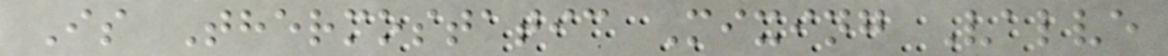Is Thermostatic Mixing Valve
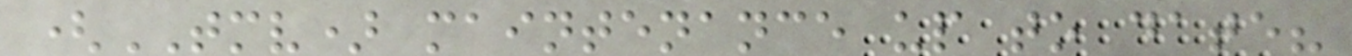(TMV) maintenance up to date?
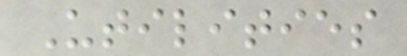Utilities
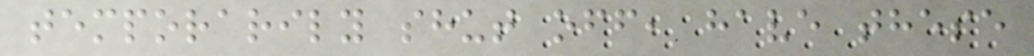temporarily shut off, have these
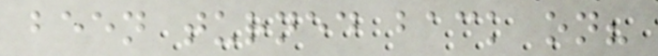been turned back on?
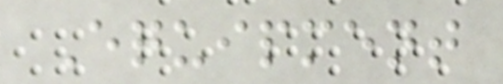Equipment
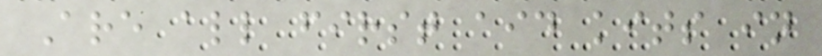Are all first aid kits in
